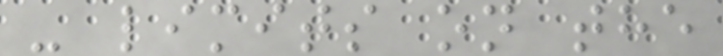- limits on the
